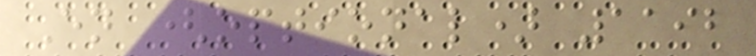En (optional) 1192
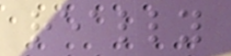really
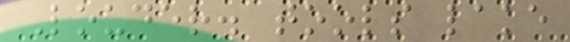Louder. tools lake
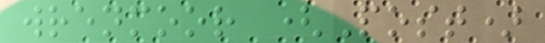wrenmoor (Post)
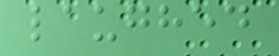laughed
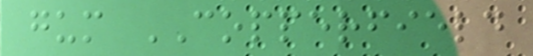gum COPPERFIELD
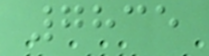7835
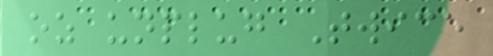oz unplug Twice
